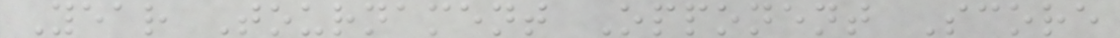Year Tournament Opponent Score
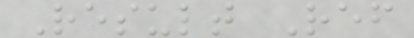Result Ref
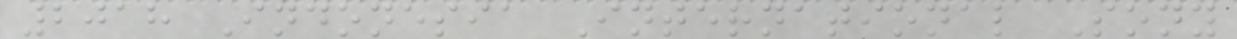2018 Indonesia International Sony
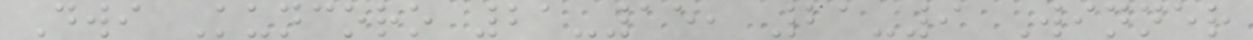Dwi Kuncoro 21-15, 21-9 Winner
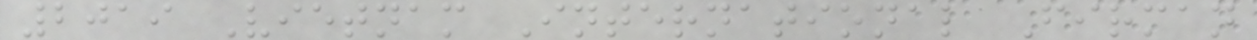2019 Vietnam International Firman
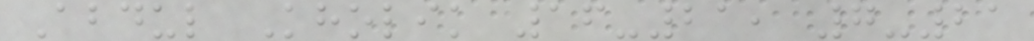Abdul Kholik 16-21, 7-21
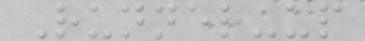Runner-up
